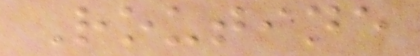Routine
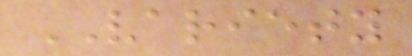VARIETY
